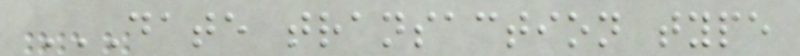DATE TRANSACTION TYPE
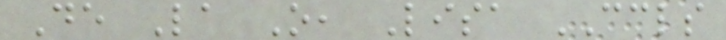De La O, Lisa CCLS
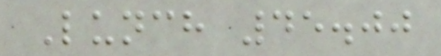Lunch 45.00
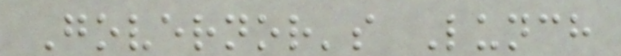Governor's Lunch
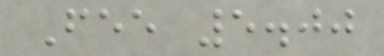Fee 5.00
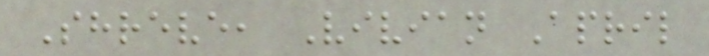Shreve, Vivian April
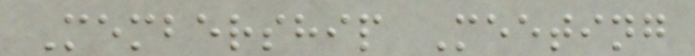Membership Meeting
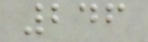246
